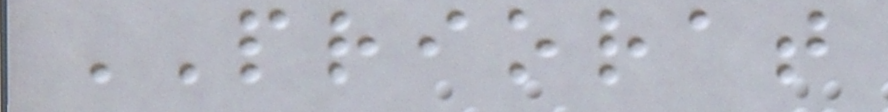PRIORAT
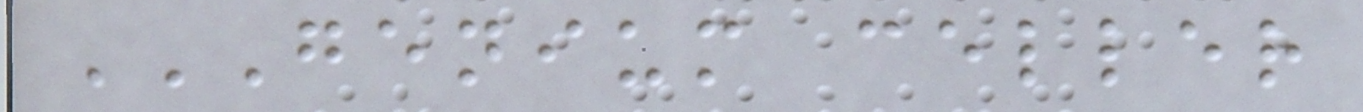GENIUM CELLER
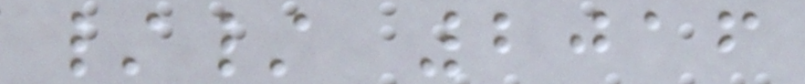// 2016
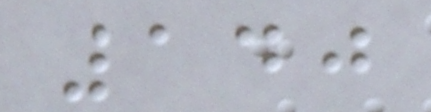140
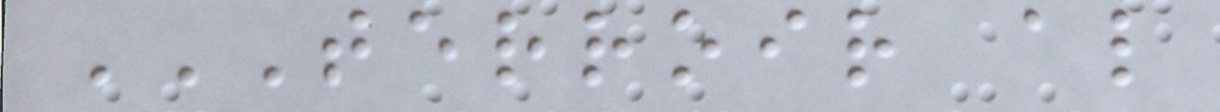TERROIR AL
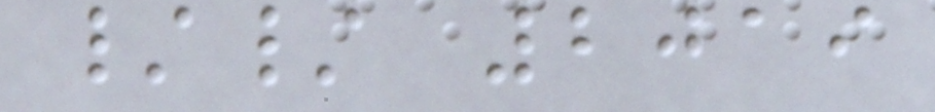// 2019
